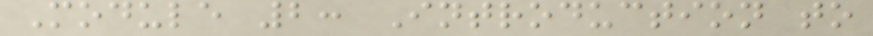Module 2: Introduction to
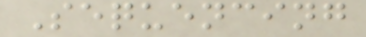Sequencing
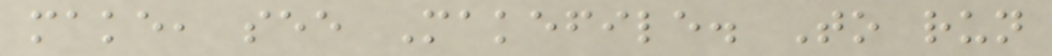make, see Makefile. To run
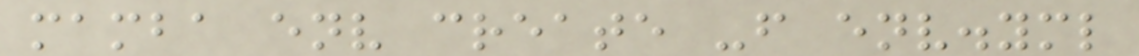mamba env create -f env.yml
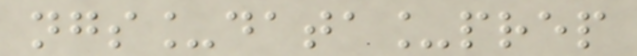ngs_data_prep
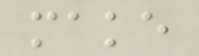make
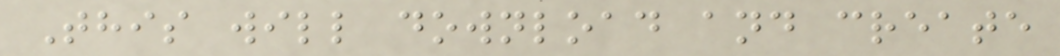This will download and create
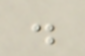.
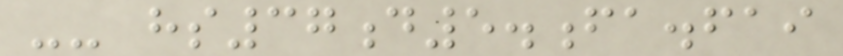-- hs37d5.fa.fai
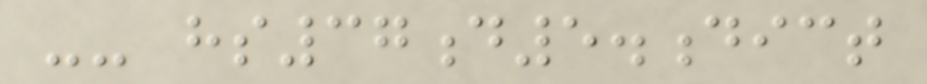-- hs37d5.dict
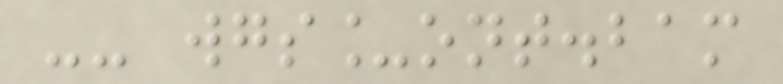-- wgs_ont.bam
